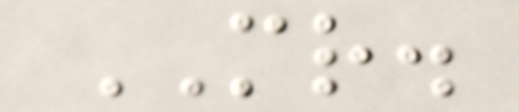MR.
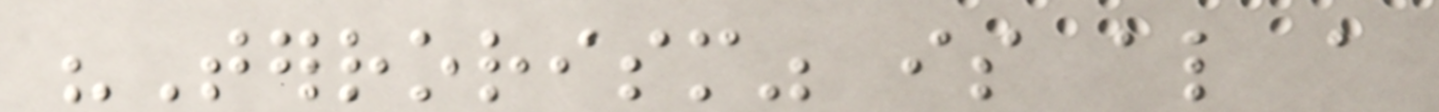"Terrorism" is also a
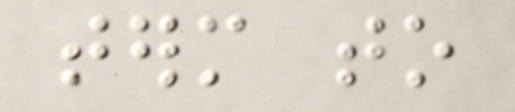term to
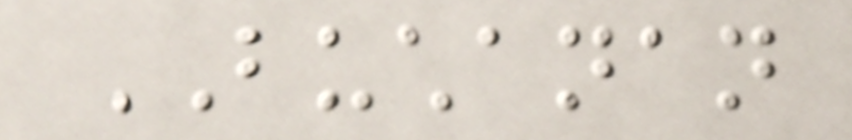BUCHANAN
